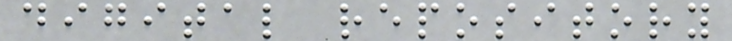digital repository
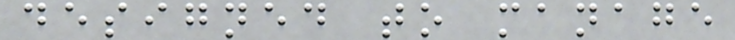designed to manage
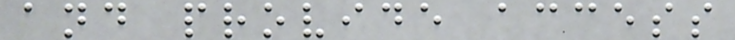and provide access
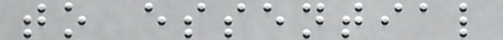to essential
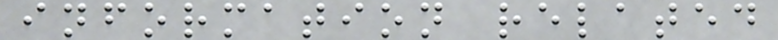information related
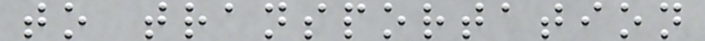to transportation
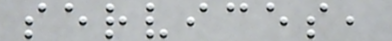services,
